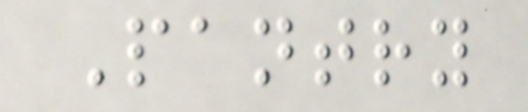Pantry
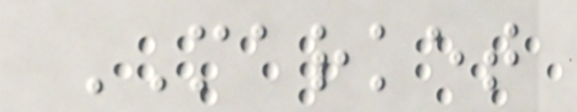MARKET
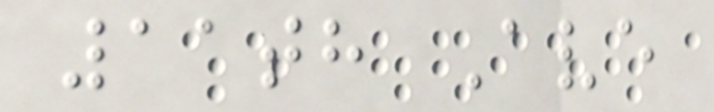11th Ave
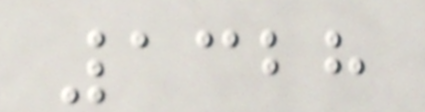1328
